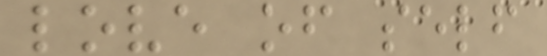love of self
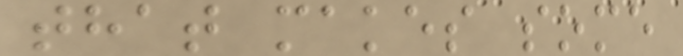that makes some
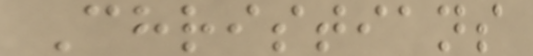Christians
